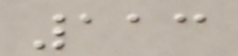113
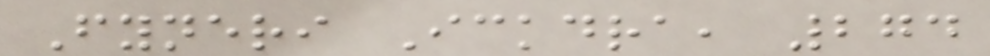Fyneri Ickdra, 274
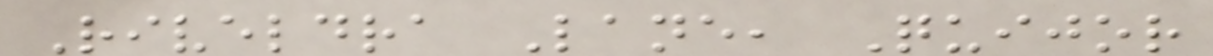Riveldra Lane, Quijor
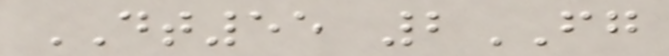DT55 2FG
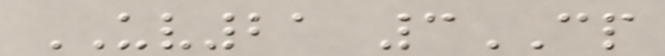UV21 3CP
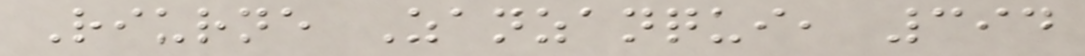Riurne Zanzanqui, 394
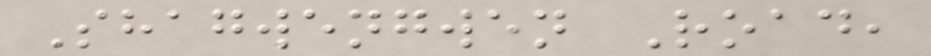Shagwengwen Road,
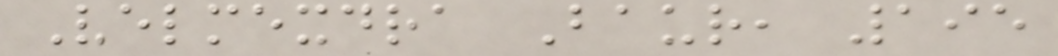Velmexdra Baur, 195
